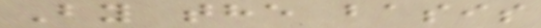By the basis
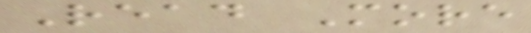Read More
